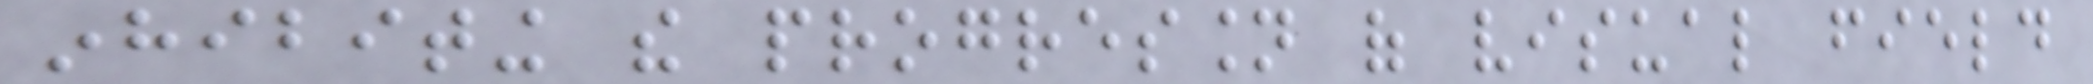inhibiting the progression of visual field
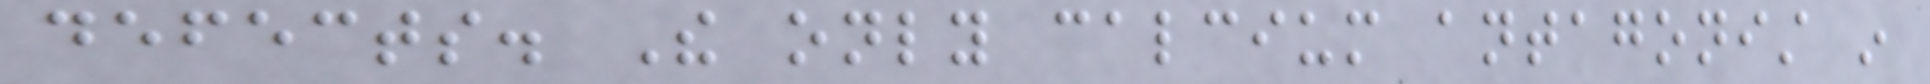defects. The only calcium antagonist in
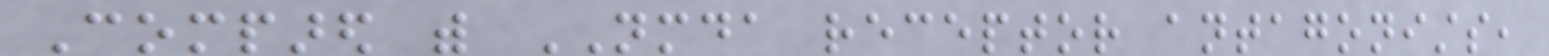Compared with NMDA receptor antagonists,
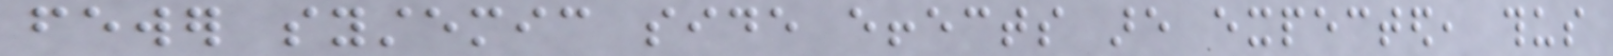fewer systemic side effects are expected, thus
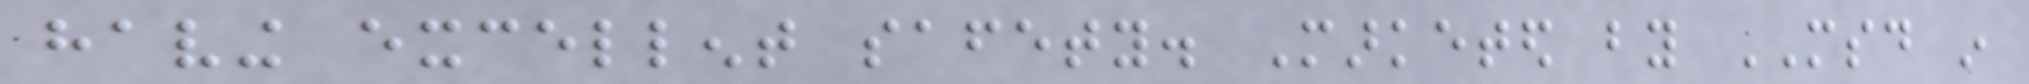having excellent safety. Marketed by MSD in
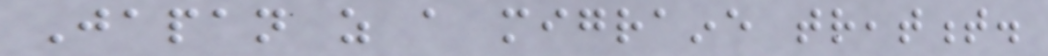Japan as a migraine treatment.
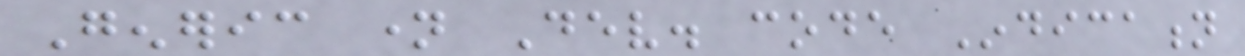Generic name Dev. code Indication
